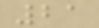21
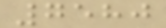7580
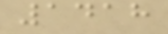1418
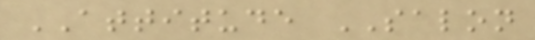ATTITUDE SALON
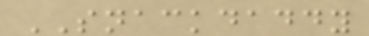SNACKDADDY
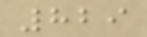829
